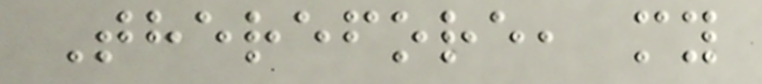Therefore, my
